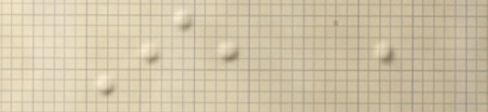I, ,
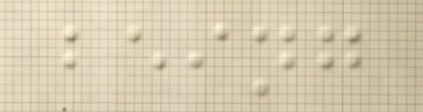being
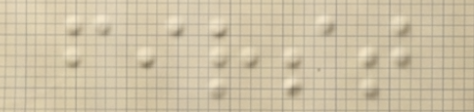first
